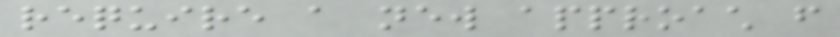require a new approach from
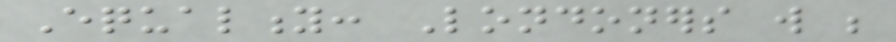Equality: Londoners will be
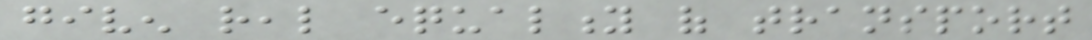given real equality of transport
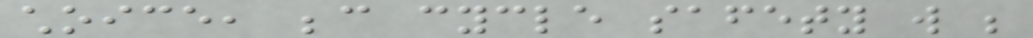choice, because cycle safety will be
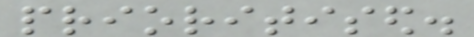prioritised.
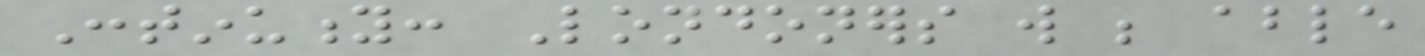Continuity: Londoners will be able
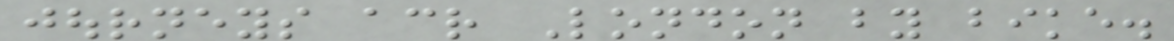journeys across London by bike.
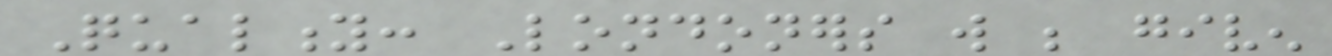Quality: Londoners will be given
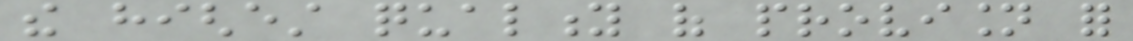the highest quality of provision for
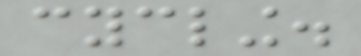cycling.
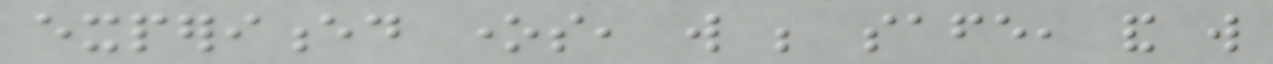experienced ones, will be safe, and will
